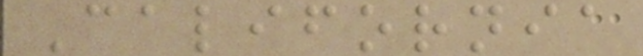California
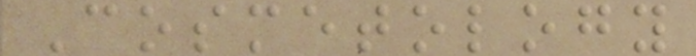Cosmetology
